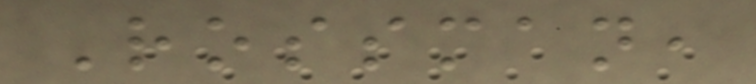Rossman,
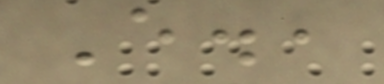E.,
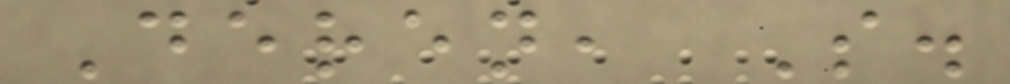Deren, S.
